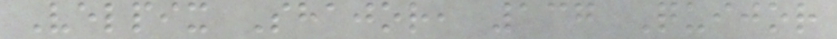Velpix Shajor, 137 Quijor
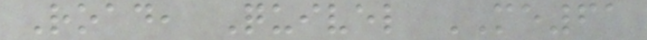Road, Quivel ME61
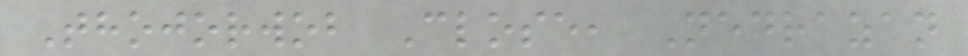Thojorwob Close, Nedrazan
